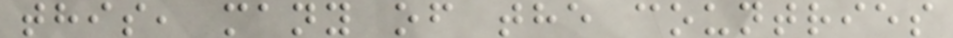this, many of the countries
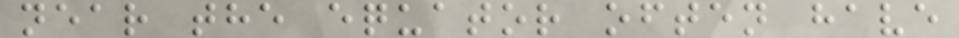near the equator often have
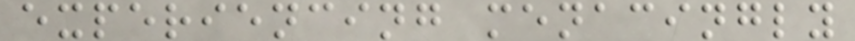experiencing menacingly
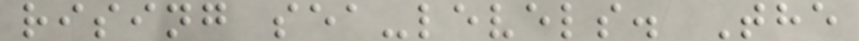rising sea-levels. The
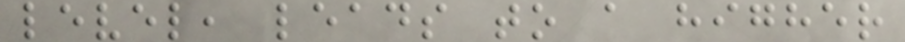level, leads to a higher
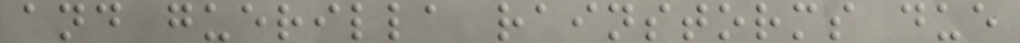and guerilla rainstorms due
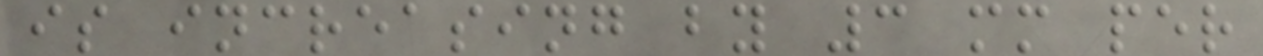is increasing by 3 mm per
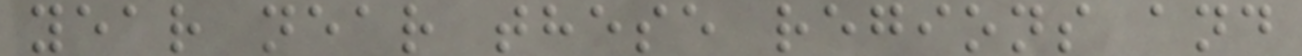year near these regions and
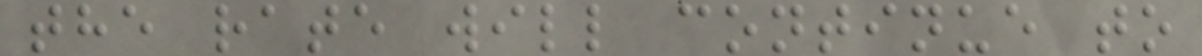the rate will continue to
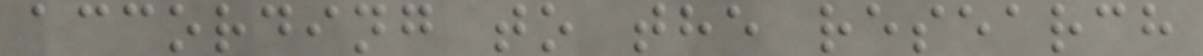according to the research
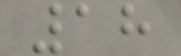18
